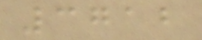3712
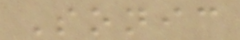Sonic
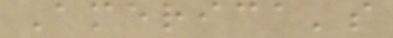America's
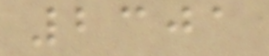2301
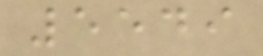5549
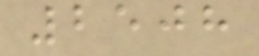2508
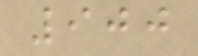900
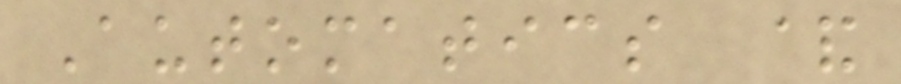Automatics &
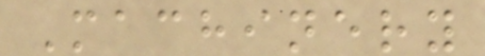Machinery
